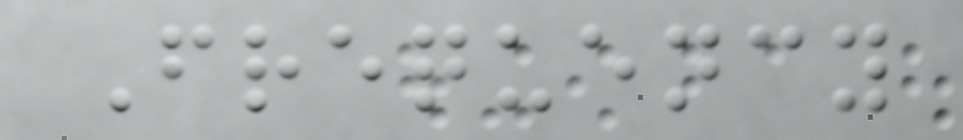Frequency
